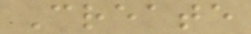Create
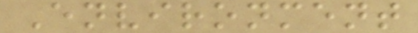Environment
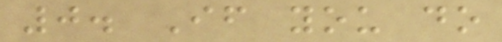0. If you do
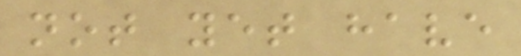not yet have
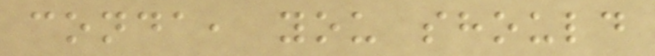conda, you should
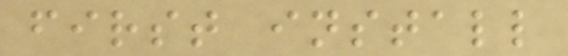first install
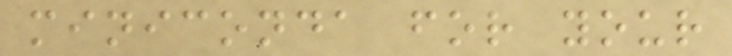miniconda for your
